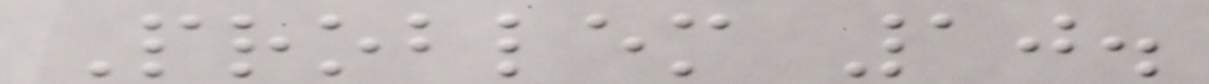Problem 10.
